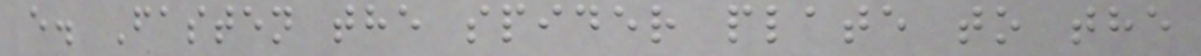e. Fasten the spider plate to the
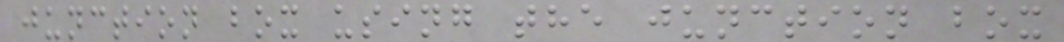junction box using the junction box
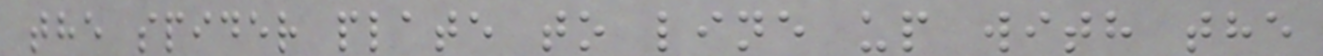the spider plate to line up with the
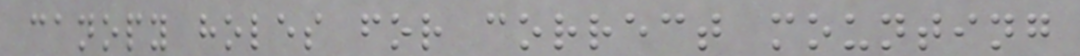canopy holes for correct mounting
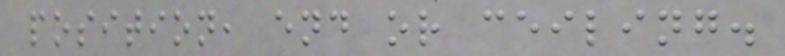position, end or ceiling.
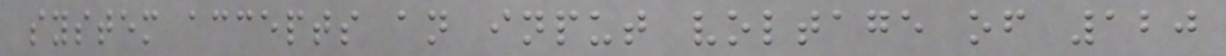system accepts an input voltage of 120
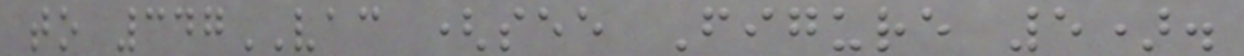to 347VAC (see Figure 5).
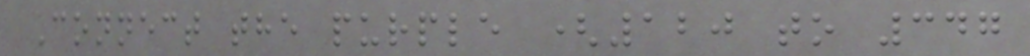Connect the purple (120 to 347
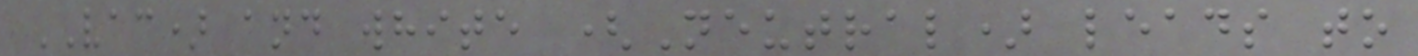VAC) and white (Neutral) leads to
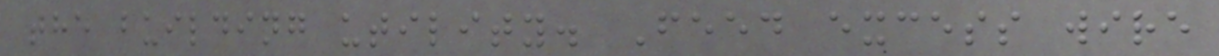the building utility. Feed excess wire
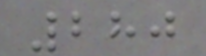280
